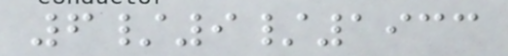6/9/1933
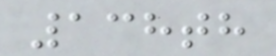138th
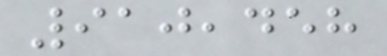910,458
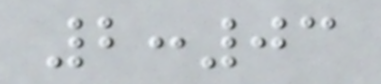2:03
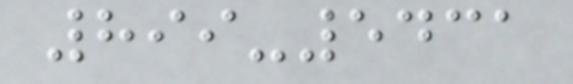899-5431
